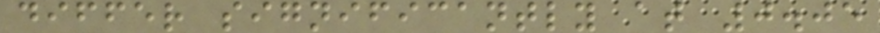differ significantly at 0.05
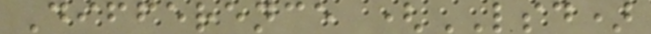Difference (LSD)
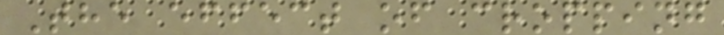The effect of cropping
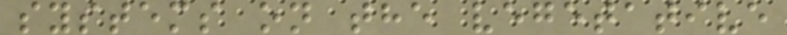systems on the vegetative
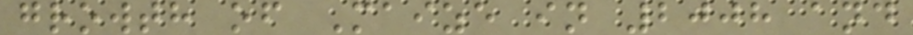growth of Maize in 2008 and
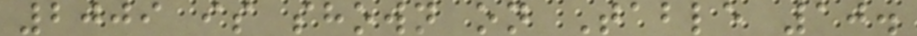2009 is shown on Table 10.
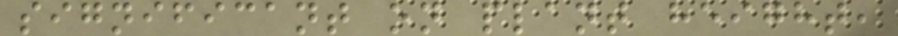significant on plant height,
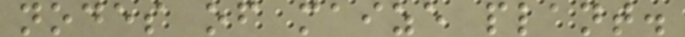nodes of maize plant.
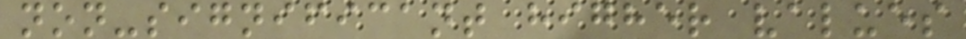non-significant higher values
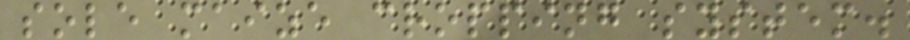sole maize cropping system.
